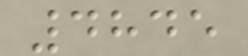4845
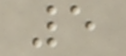5
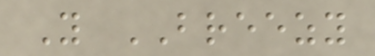Y BREEZY
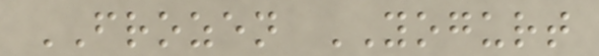FROZEN YOGURT
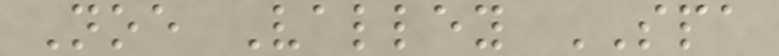Noe Valley SPA
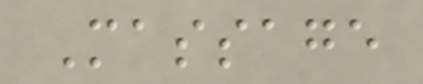Massage
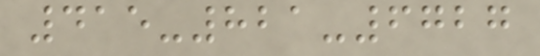415-821-6727
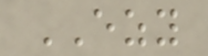EZY
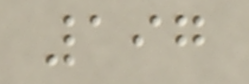197
